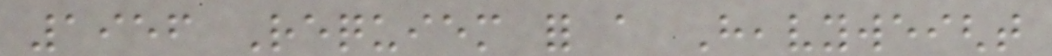1956 Requiem for a Heavyweight
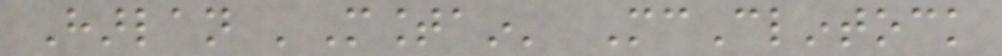Harlan 'Mountain' McClintock
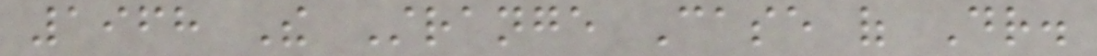1968 The Strange Case of Dr.
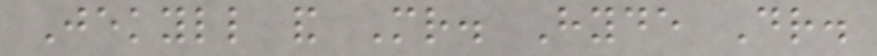Jekyll and Mr. Hyde Dr.
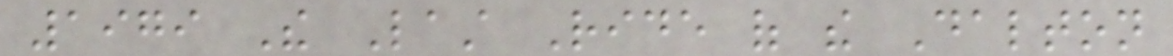1979 The Last Ride of the Dalton
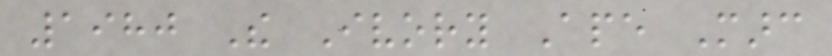1980 The Ivory Ape Marc
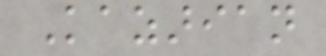Kazarian
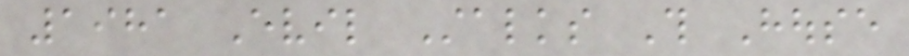1981 Evil Stalks This House
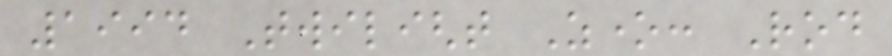1994 Twilight Zone: Rod
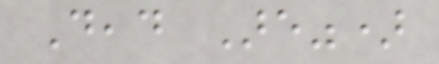Dead Are")
